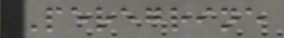Peregrine
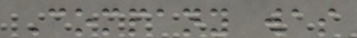Company was
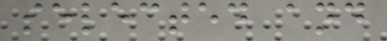selected and
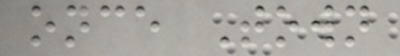once Town
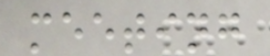meeting
